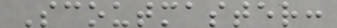Scoutmaster:
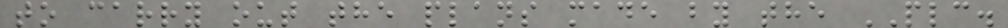to carry out the plans made by the PLC.
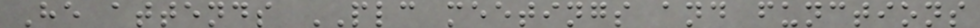He attends PLC meetings and functions
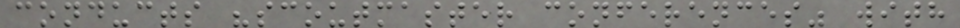conducts "scoutmaster conferences" with
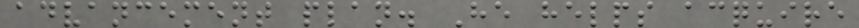advancement plan. He helps acquire
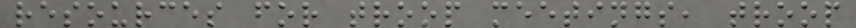resources for troop meetings, troop
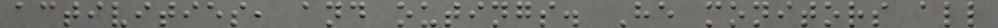activities, and outings. He monitors all
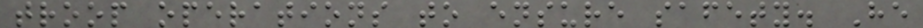troop operations to ensure safety. He
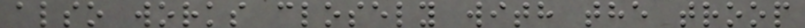also works closely with the troop
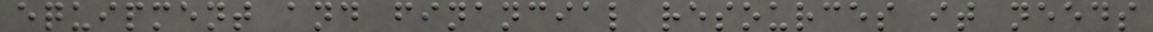equipment and financial resources it needs
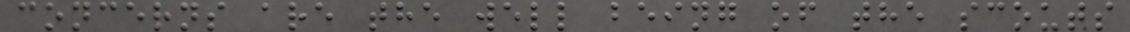concerns are the well being of the scouts
